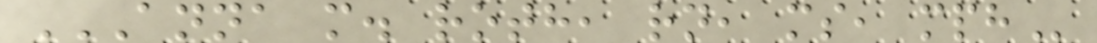ANNA M. ROTH, RN, MS, MPH
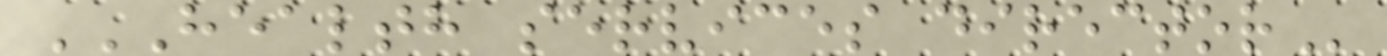HEALTH SERVICES DIRECTOR
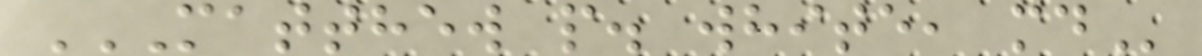MATTHEW P. WHITE, MD
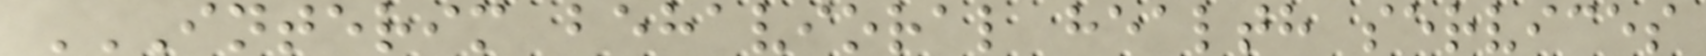INTERIM BEHAVIORAL HEALTH SERVICES
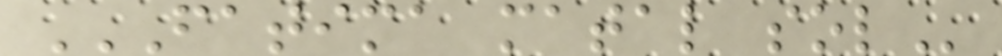FATIMA MATAL SOL
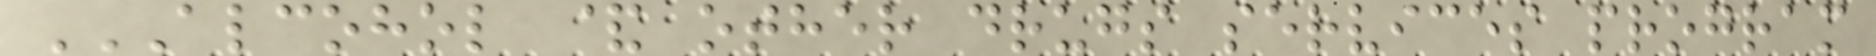ALCOHOL & OTHER DRUGS SERVICES PROGRAM
